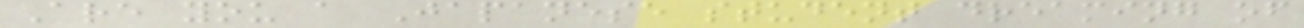Are you a Japanese student dreaming of
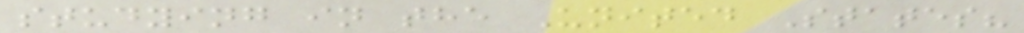studying in the United States?
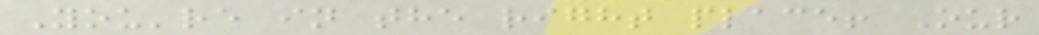You're in the right place! Our
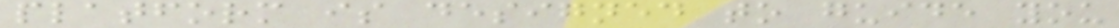platform is designed to guide you
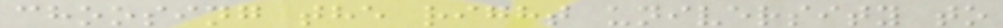choosing the right university to
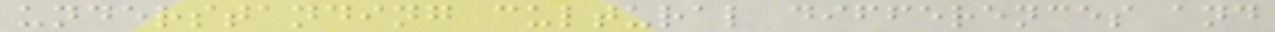understanding cultural differences and
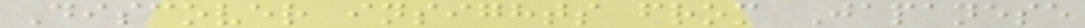Discover insights from Japanese
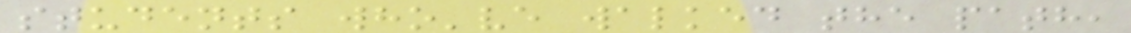students who've walked the path,
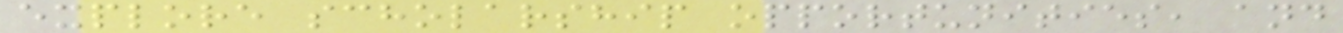explore scholarship opportunities, and
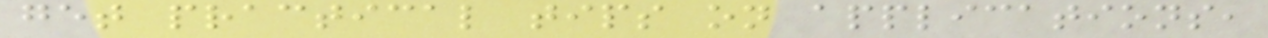get practical tips on applications,
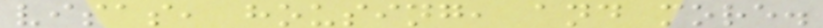visas, housing, and more.
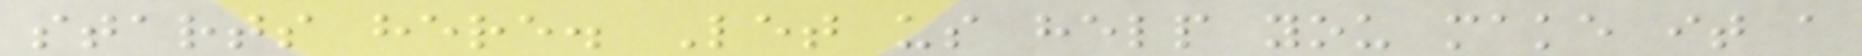starts here. Let us help you make it a
